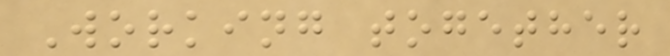Working together
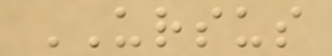URSUS
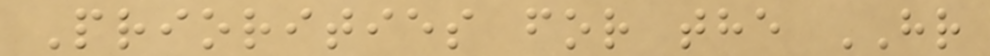Priorities for the HR
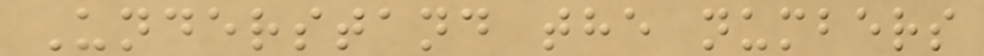Understand the numbers
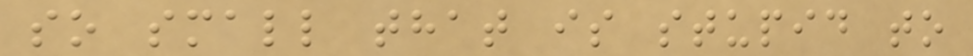so small that is stupid to
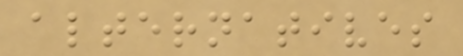alternatives
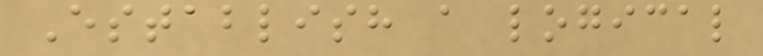Establish a logical
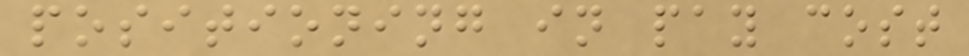positioning in pay cost
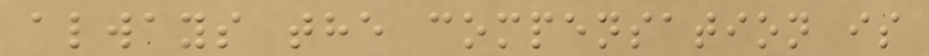always the compensation is
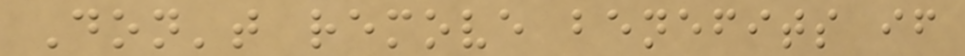Don't remove benefits if
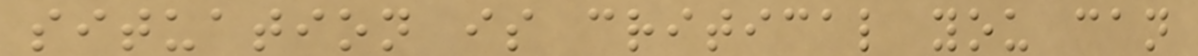situation is critical you can
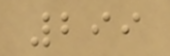299
